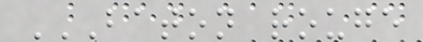BATON ROUGE
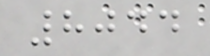8044
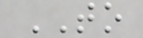TO
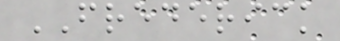FREDERICK
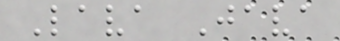Lava Java
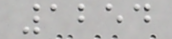1254
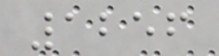1256
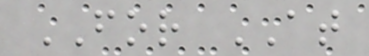FOR AT
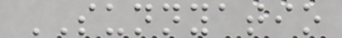SUNNYATIO
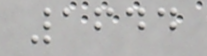1644
